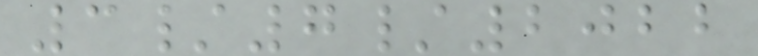3/7/2022
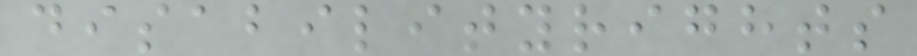disabilityrights
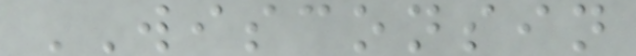WISCONSIN
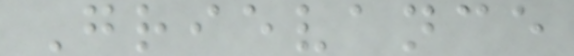Grievance
